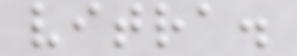vitra.
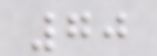70
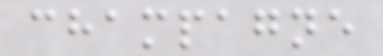champagne
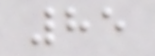85
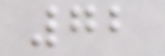72
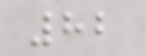82
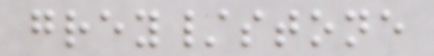grey/stone
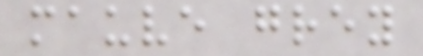mauve grey
